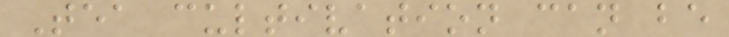Tea cultivation can be
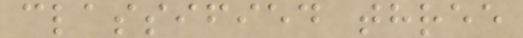classified three
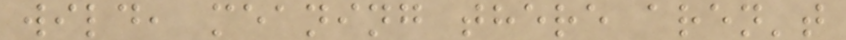wild, meaning there aren't
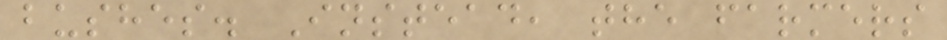bushes. Instead, the farmers
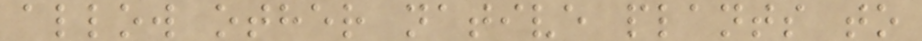allow other native plants to
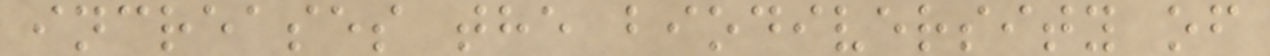increases the biodiversity of
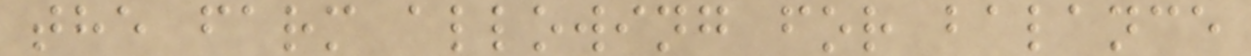the farm allowing for balance
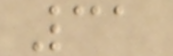31
